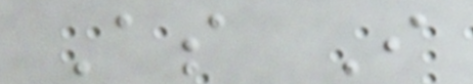As I
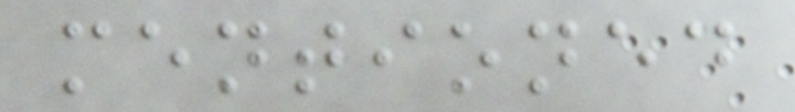mentioned
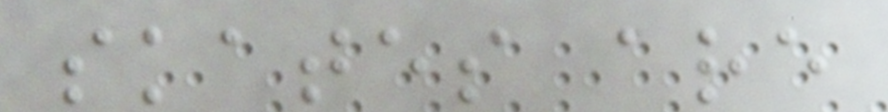skates are
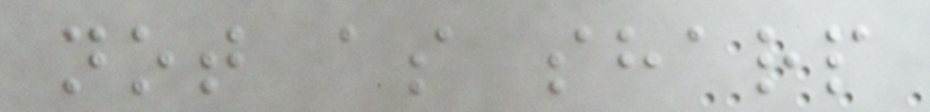not as sharp
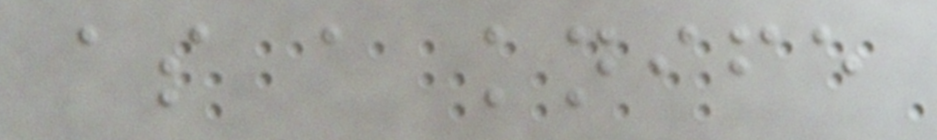as a knife
